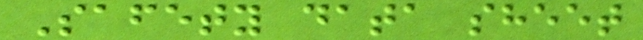Safety data sheet
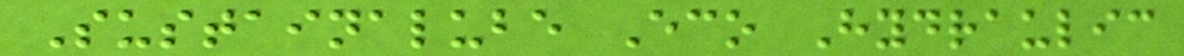Sustainalube Eco Hydraulic
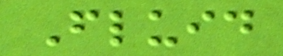Fluid
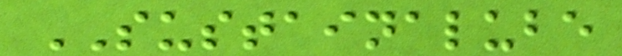SUSTAINALUBE
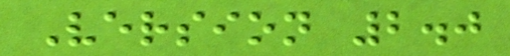Version 2.0
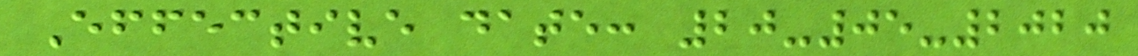Effective date: 20-05-2020
